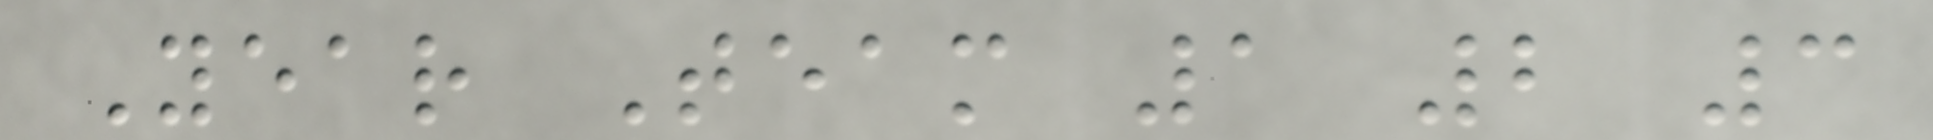Year Team 1 2 3
